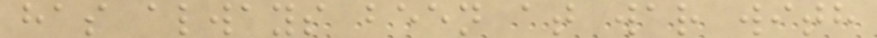has always been at war with
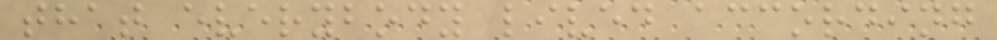that everybody lived according
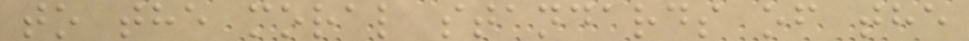to the moral standards of the
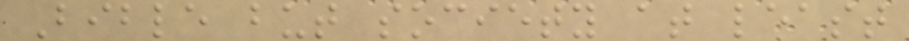Bible but society at least
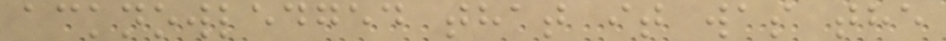acknowledged that it was the
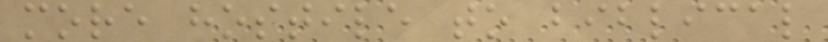more hostile to biblical
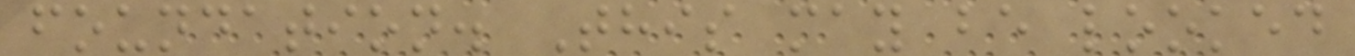foundation. This may be looked
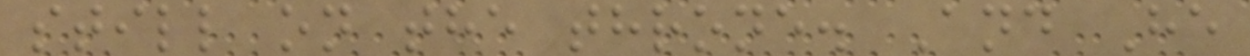still on the throne. And He
